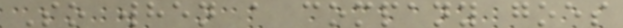So when a company goes
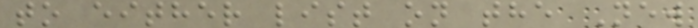to either list on the New
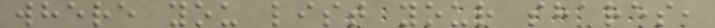where you list your shares,
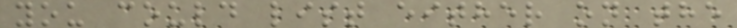you could list either on the
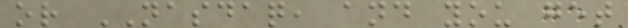or NASDAQ, and you get
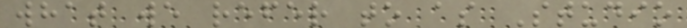what we refer to as Studio
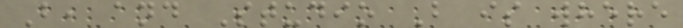B, and Studio B is where
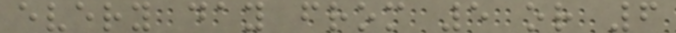every day from 5 or 6
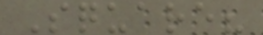Square?
